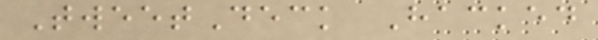TweetDeck Hacked
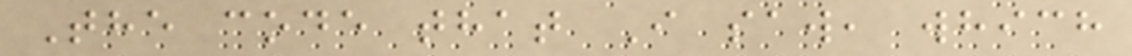The code that I saw, which
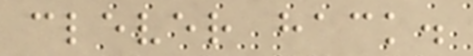clever hack.
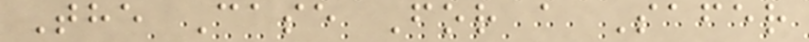The Case For a Safer
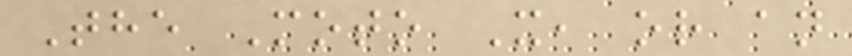The Moto X, or an
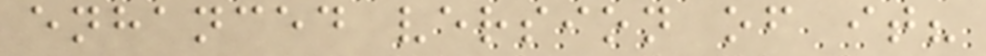enhanced version of it?
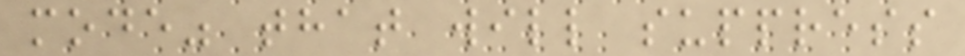mode" that will suppress
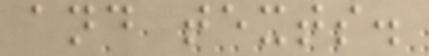and texts.
